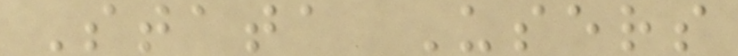Stata Users
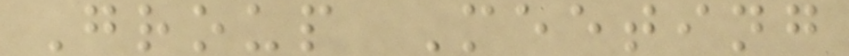Group Meeting
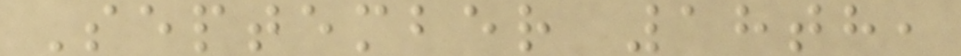September 18th,
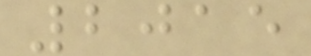2015
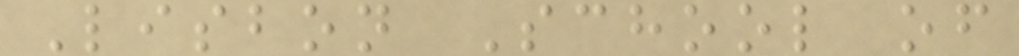Lisbon School of
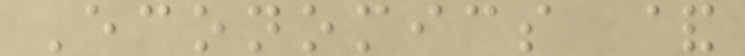Economics &
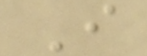I
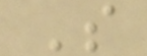S
